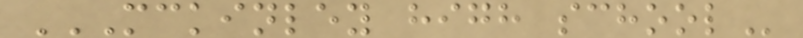MCKINLEY HIGH SCHOOL
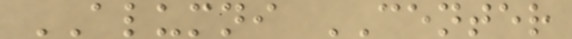ALUMNI CENTER
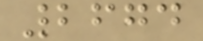2674
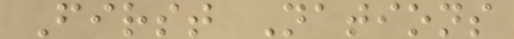First Nations
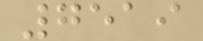7519
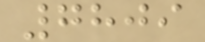7809
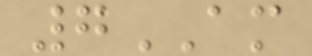7AM
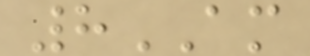8AM
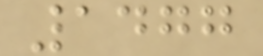1477
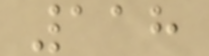118
